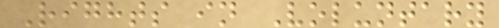Rights in Voluntary
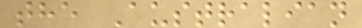the Australian
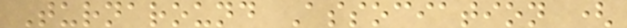Turnaround Association (
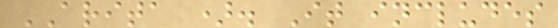ARITA ). It includes
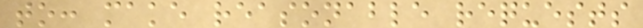to: make reasonable requests
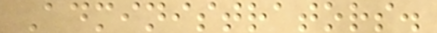Administrators.
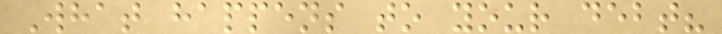What happens to your debt?
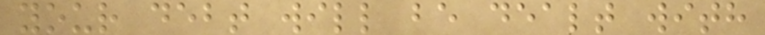your debt will be dealt with
